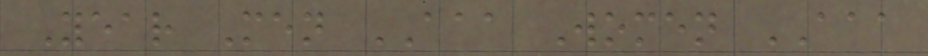Year Men AAA Women AAA
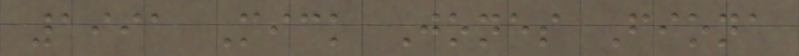1991 Mick Jones Fiona
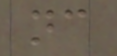nc
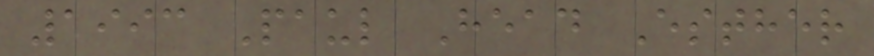1993 Paul Head Esther
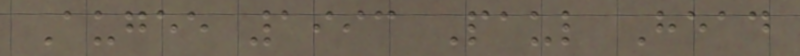Augee 1993 Paul Head
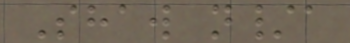Shaw n/a
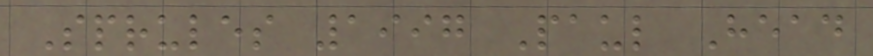Sprules 1997 Paul Head
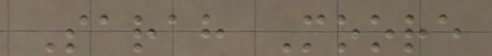Sarah Moore
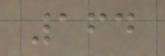164
